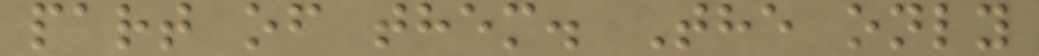part of them. The only
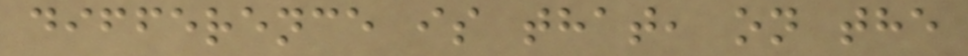difference is that, on the
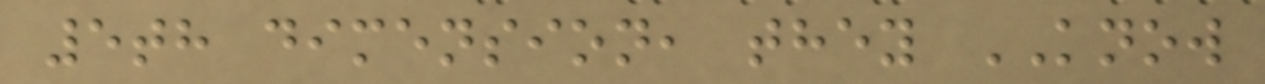5th dimension, they KNOW
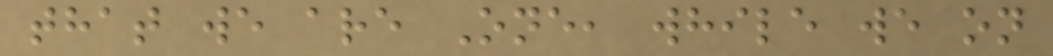that we are One, while we on
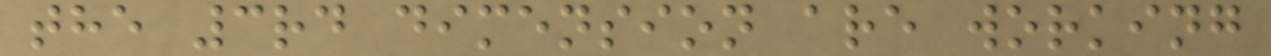the 3rd dimension are working
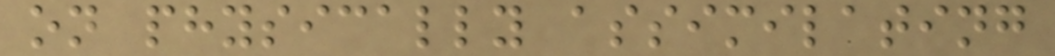on physically assimilating
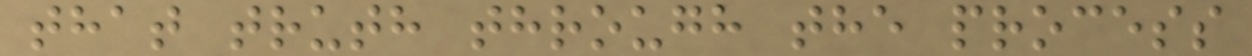that truth through the process
